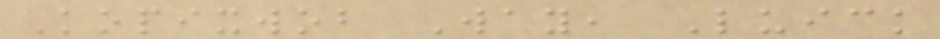Kopixwob Way, Luick
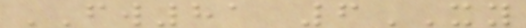FW81 6XY
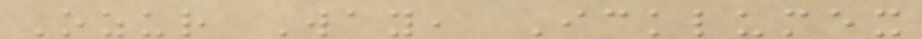Ozur Way, Icklumex
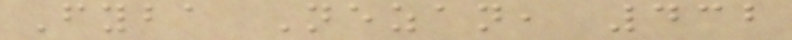Fyba Nezan, 432
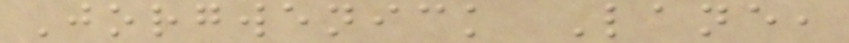Jorgwenick Lane,
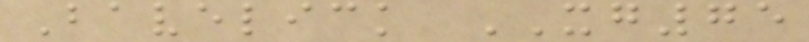Bavelick XG75
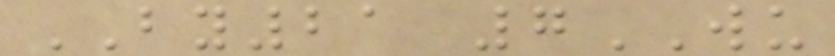BY21 7WU
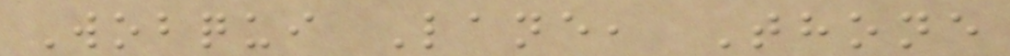Wobqui Lane, Thone
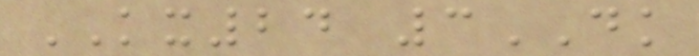KX24 3DK
